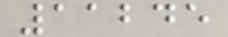11245
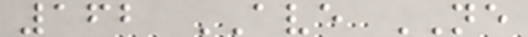162 AVE NE
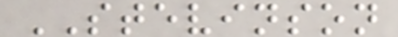STEVINSON
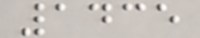1435
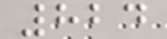824
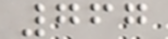767
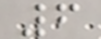6
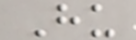Hu
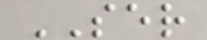SER
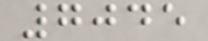7045
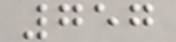757
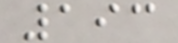193
